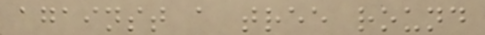against a tree round
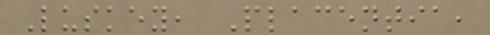Luskey, Placentia,
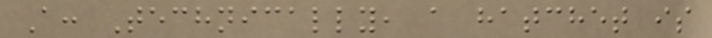A: Technically, a hatchet is
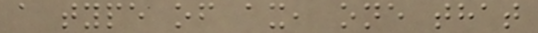a type of ax, one that
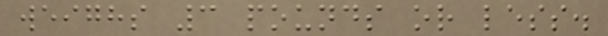weighs 3 pounds or less.
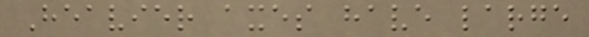Heavier axes have large
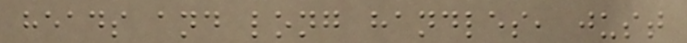heads and long handles, just
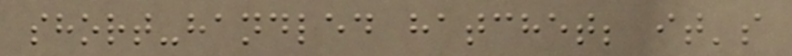short-handled hatchet; it's
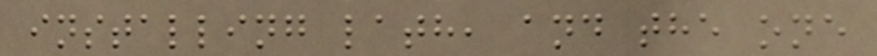installing lath, and the one
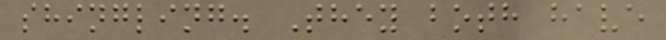shingling. They both have
